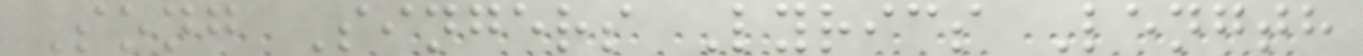Song Singers Lyrics Length
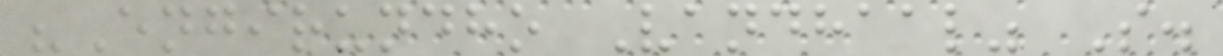"Engirundho Vandhaal" S.
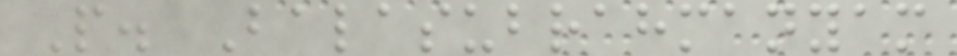P. Balasubrahmanyam
